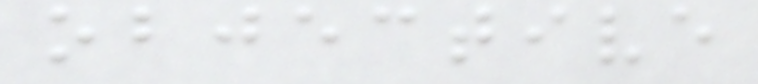objective
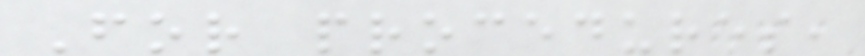For procedures,
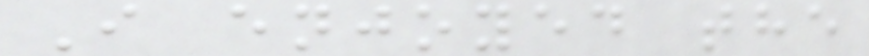I enjoyed the
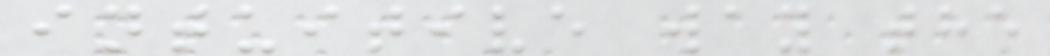intuitive way the
